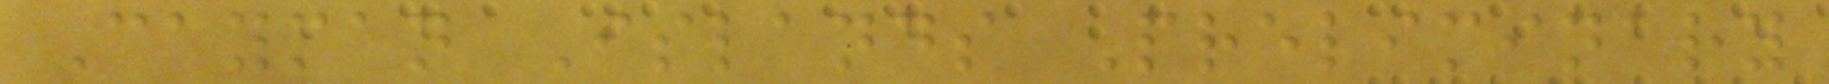Cayman Islands Preliminary
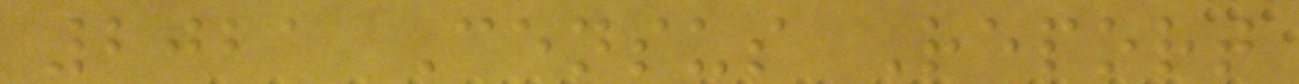2021 Census Report
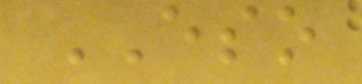ESO
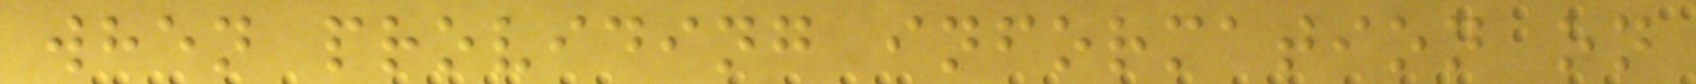when providing information on
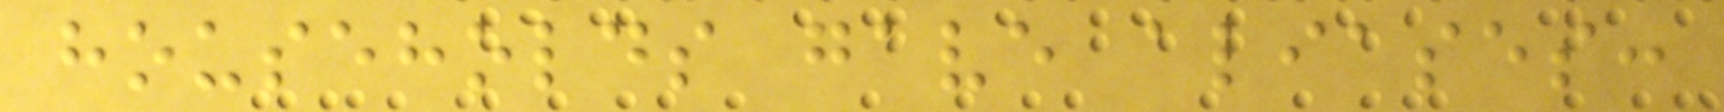households gave aliases:
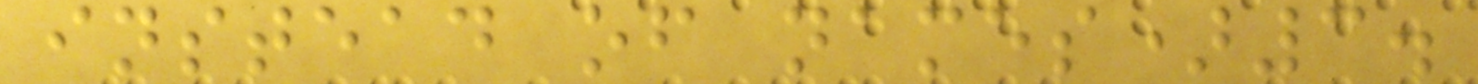instead of names)3.
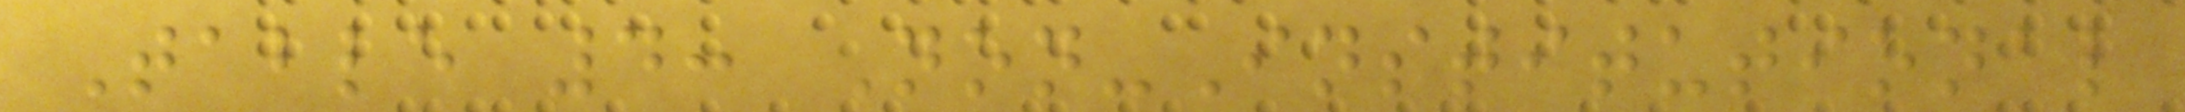Table 4: Non-Institutional
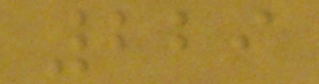229
